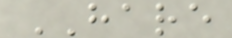HARE
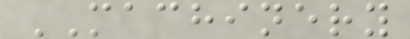MACHINERY
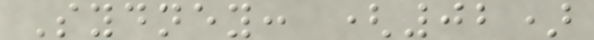Sydney: (02)
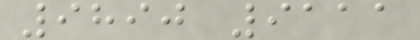9890 9111
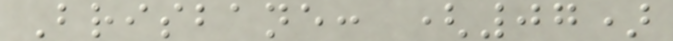Brisbane: (07)
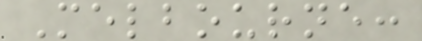Melbourne:
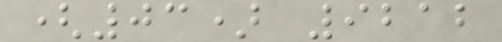(03) 9212
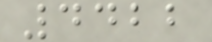4422
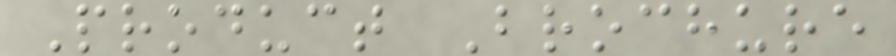Product Brochure
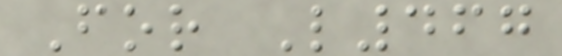For L467
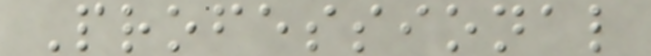Professional
